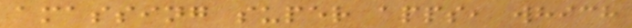amassing super apps, which
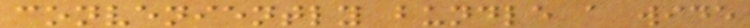conveniently bundle a wide
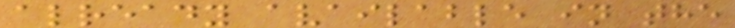already available in the
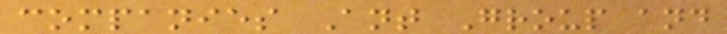companies Ant Group and
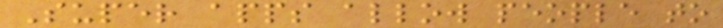Super apps allow people to
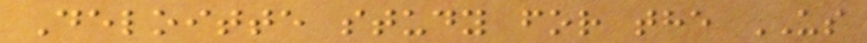Deloitte study for the US
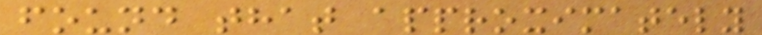found that approximately
